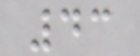43
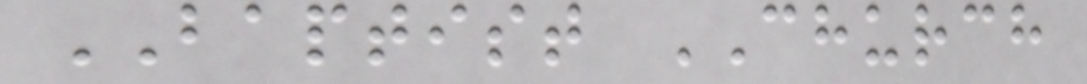BAPTIST CHURCH
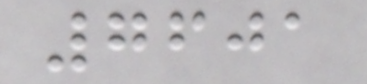7601
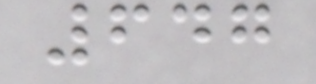647
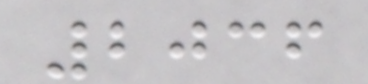2036
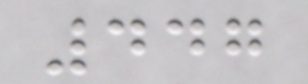447
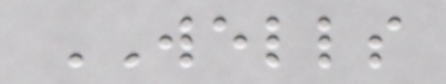WELLS
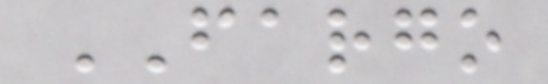FARGO
